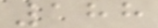188
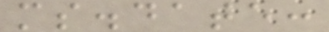ms.date:
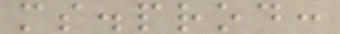ms.prod:
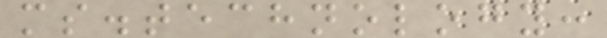ms.technology:
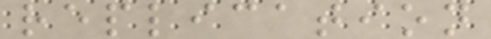replication
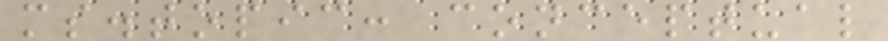ms.topic: conceptual
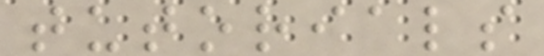tutorials
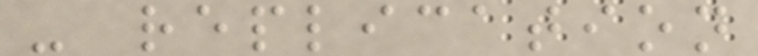- replication
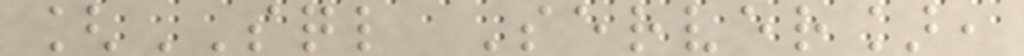[SQL Server],
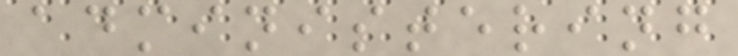administering
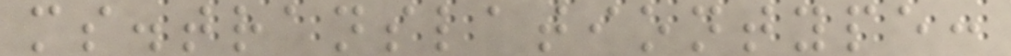ms.translationtype:
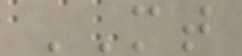MT
